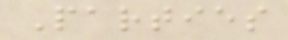Parties
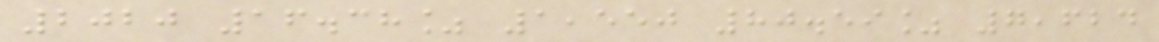2020 16.38% 1,550 80.59% 7,624
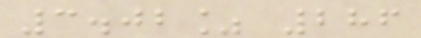3.02% 286
